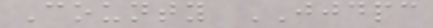County JJDPC
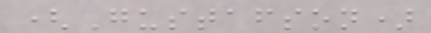(Gustafson)
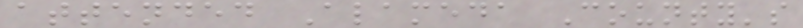attended Alameda County's
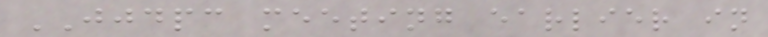JJDPC meeting earlier in
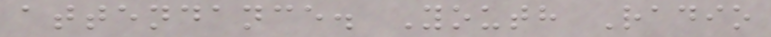attendance. Youth Radio
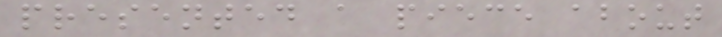presented a piece about
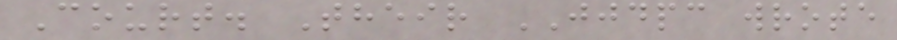Court. Their JJDPC wrote
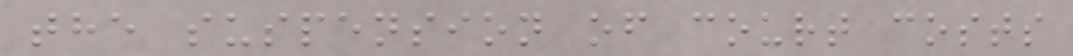the suspension of court costs
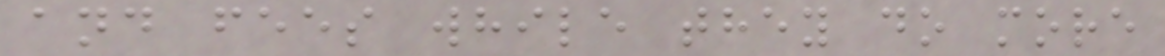and fees while they do more
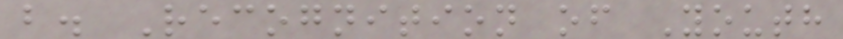b. Recognition of Youth
